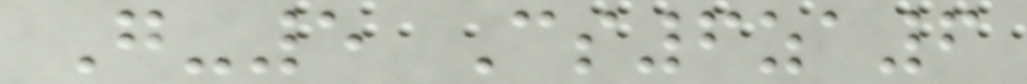G-5 Cs6za6
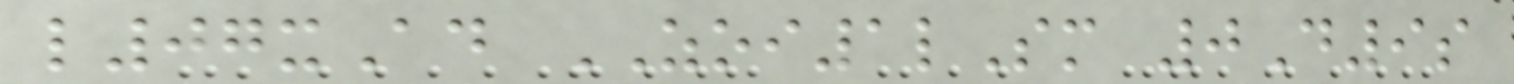l07xAd ZOI1lSm 0D9s
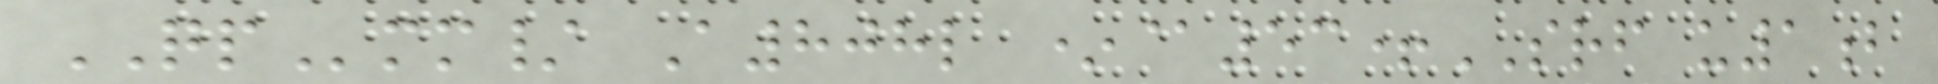QPmm/ A808l *@53+SRF u1b
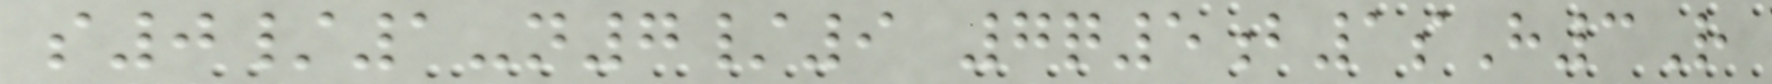s0/1-n7/9 7q5b1sH3R
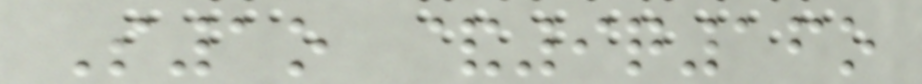S1o &9q16o
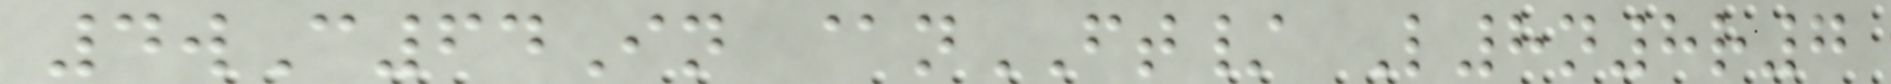4wC64In @nFT/ L8n8r7
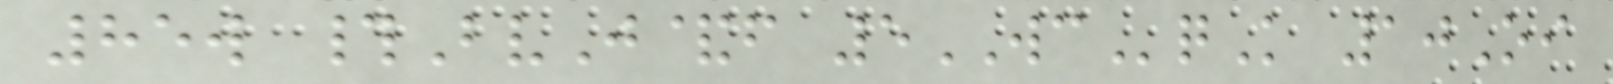85w #BvJ&f 5WCqK 10Oi
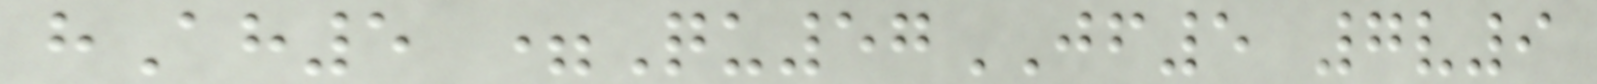hAh5 =Qu57JF5 7v9
